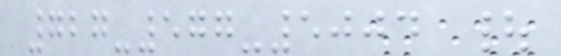727-577-5004 |
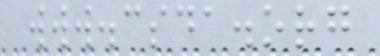www.csda.org
